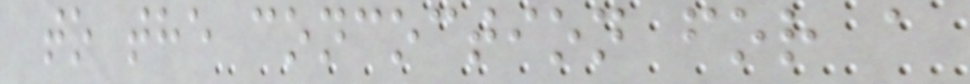to the concoction for a
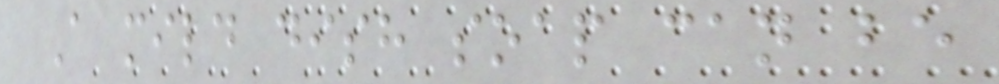A mild dish soap can be
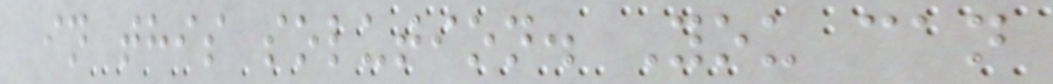in this solution. You can
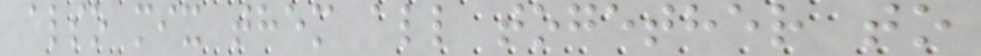also mix them all together to
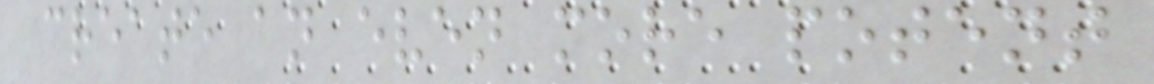create an even more potent
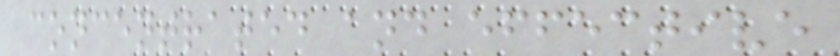concentrated and effective
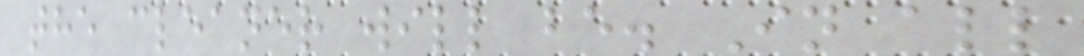the cleaner will be. In all
